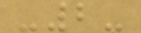-2-
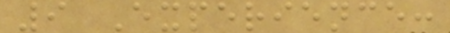9 Experience:
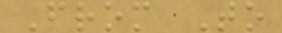From To
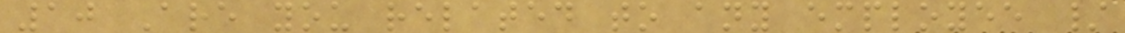10 Are you related to any employee /
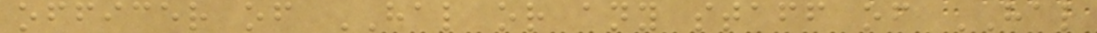officer of HAL or any staff of HAL
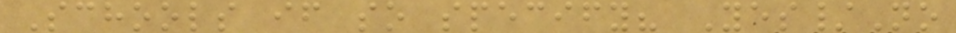Schools if so specify? Yes/No
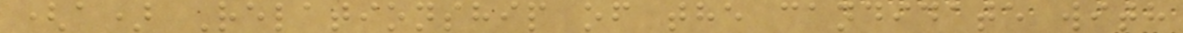(a) Relationship of the candidate with
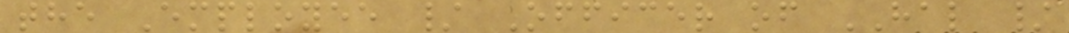the Employee / Officer of HAL /
